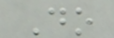Do
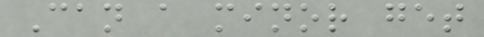Can a minor get
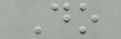Do
